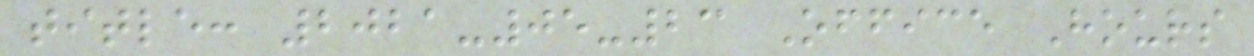title: 2021-05-23 Office Hours
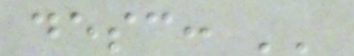desc: ''
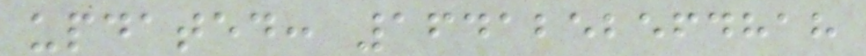updated: 1641252564818
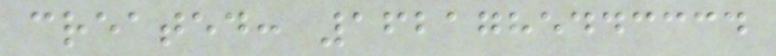created: 1621785443334
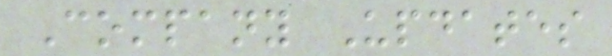Company Updates
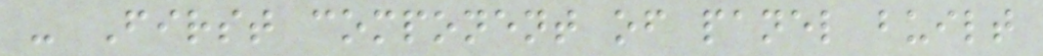- First component of panel built
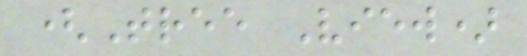(Tree View)
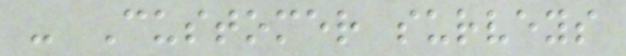- Customer surveys
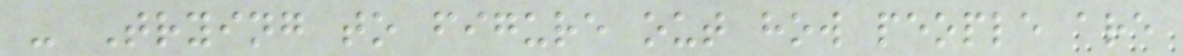- Trying to figure out how people are
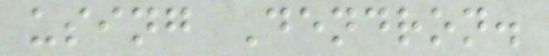using Dendron.
